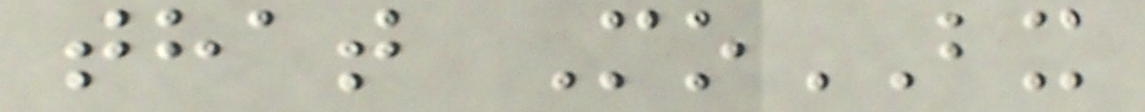that MoBX
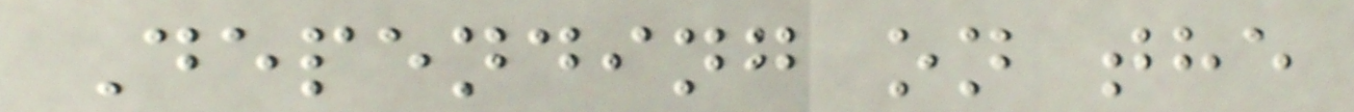Depending on the
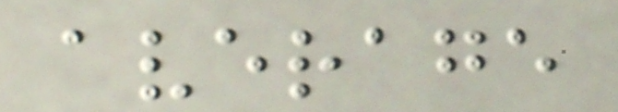average
